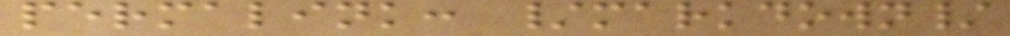permalink: /markdown/
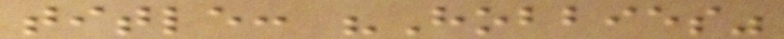title: "Hobbies"
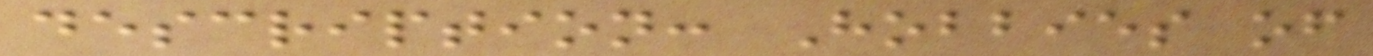description: Hobbies of
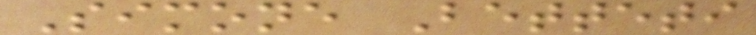Simone Betteti
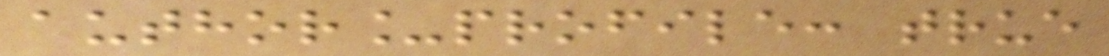author_profile: true
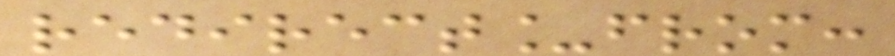redirect_from:
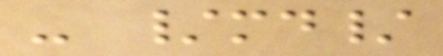- /md/
